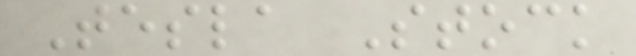Tesla Stock
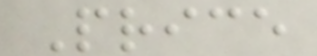Price
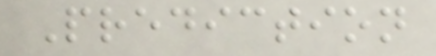Prediction
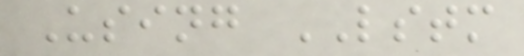Using LSTM
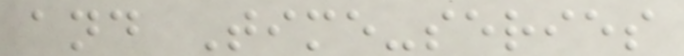and Time-series
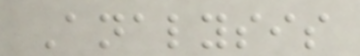Analysis
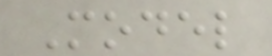Model
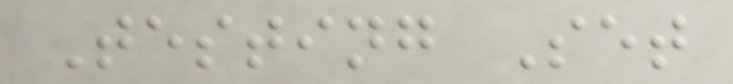Testing Set
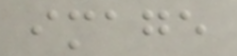image
